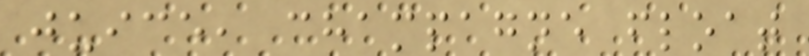juice, champagne float
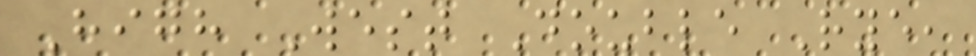High West Double Rye,
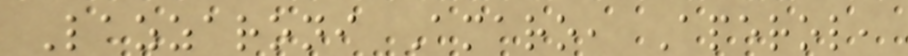Lazzaroni Amaro, Aperol,
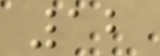12
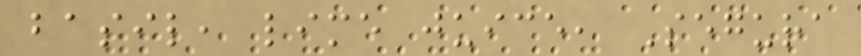basil, lime juice, Segura
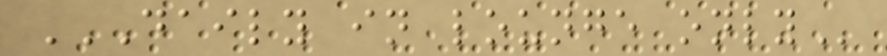DAILY IN LOUNGE ONLY
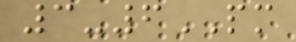3-6PM
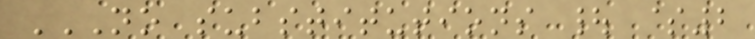NO SUBSTITUTIONS | $2
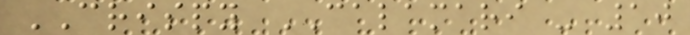CRISPY CALAMARI - 10
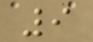9
